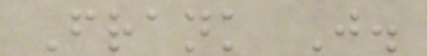Frank J.
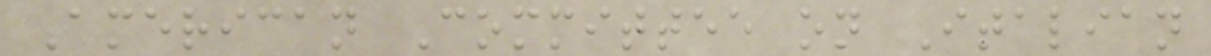American Committee on Italian
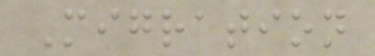Migration
